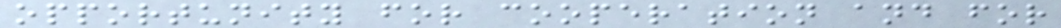opportunity for cooperation and for
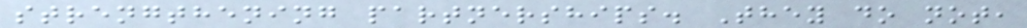strengthening partnerships. They do not,
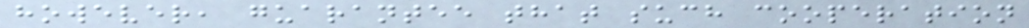however, guarantee that such cooperation
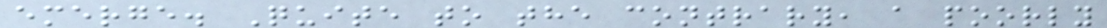emerge. Quite to the contrary, a poorly
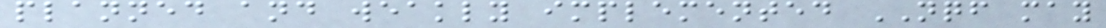planned and weakly implemented NQF may
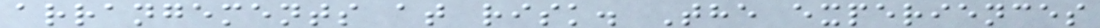arrangements at risk. The experiences
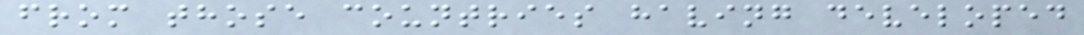from those countries having developed
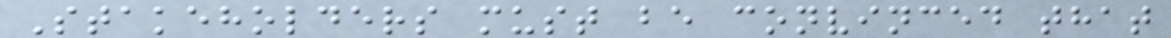Stakeholders must be convinced that
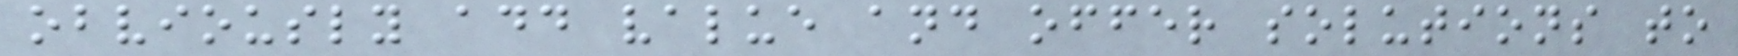obviously add value and offer solutions to
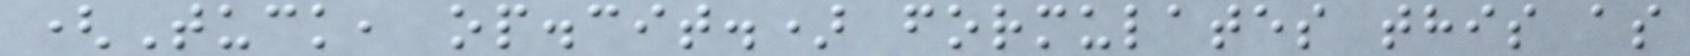(Tuck, op.cit.) formulates this as
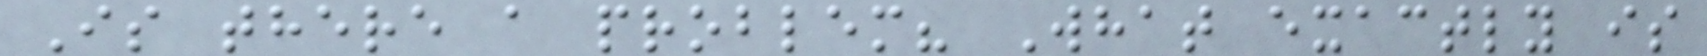Is there a problem? What exactly is
